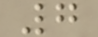7
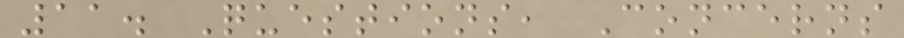11. Questions, Concerns
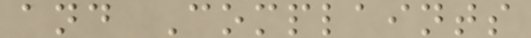and Complaints
